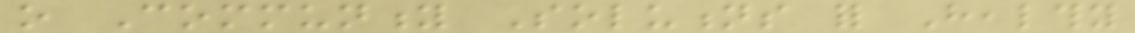o Community Solutions for Healthy
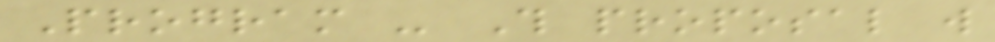Program - This proposal will
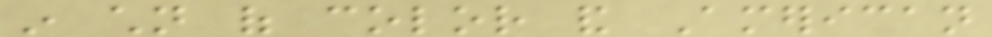in children of color and American
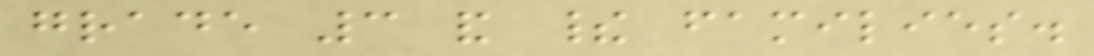grade 3 and their families.
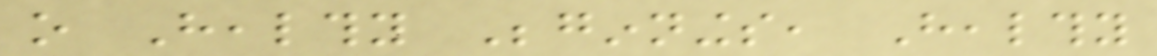o Healthy Beginnings, Healthy
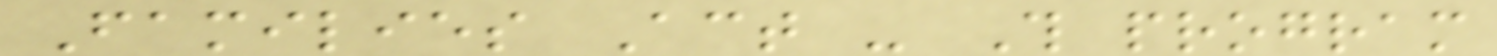Families Act - This program
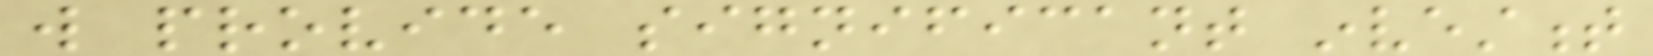will provide significant investment
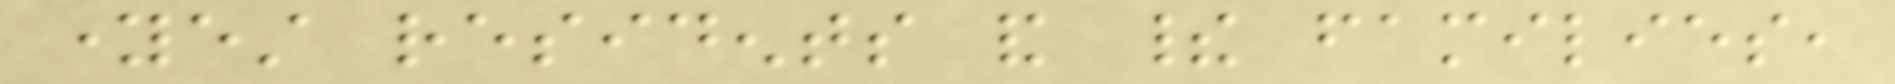youngest residents and their families,
